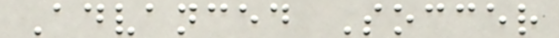Advanced Soccer
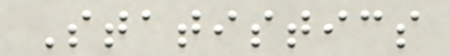Statistics
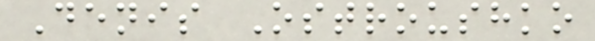Denis Ostroushko
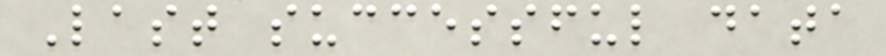Last successful data
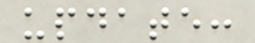update:
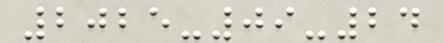2025-09-24
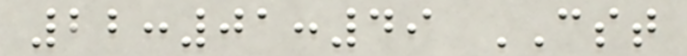22:01:49 CST
